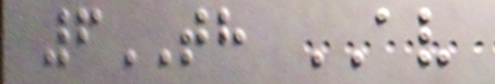6TH AV
